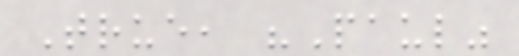True, "Paul"
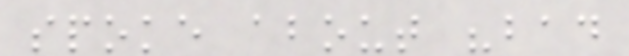spoke about "bad
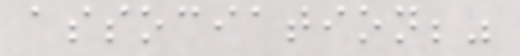association;"
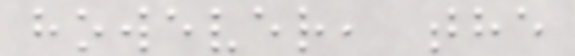however, the
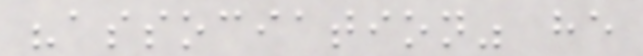"association" he
